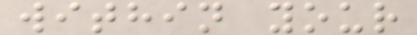within your
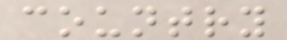country
